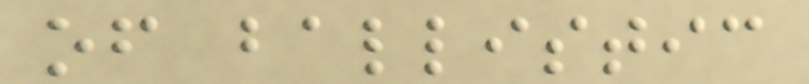of ballistic
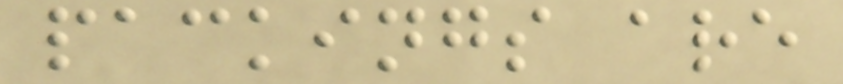packings are
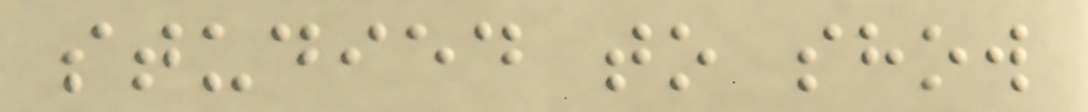studied to show
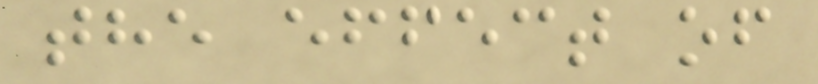the effect of
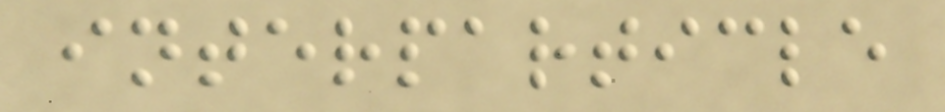interparticle
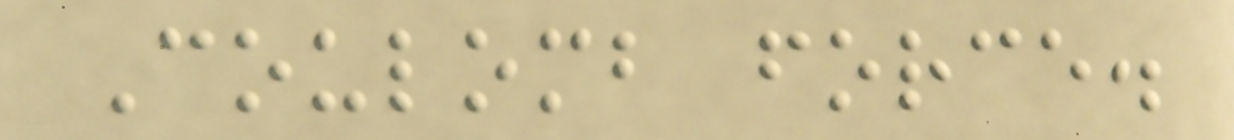Coulomb force.
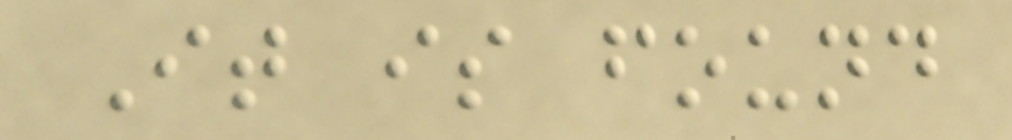It is found
